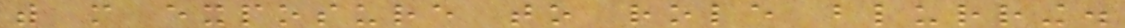with more exposure to role blurring.
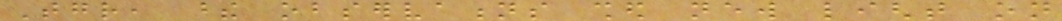Together, these observations shed new light on
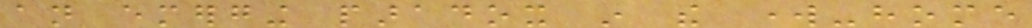an emerging paradox in the work-home
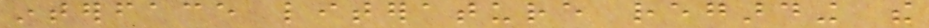interface literature regarding the
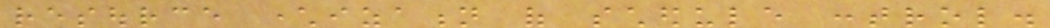resource characterization of schedule control.
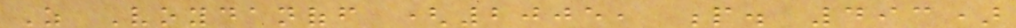As Voydanoff (2005, p. 493)
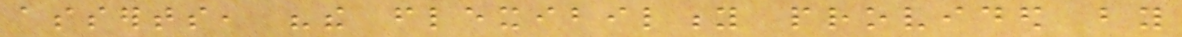asserts, "the flexibility provided by
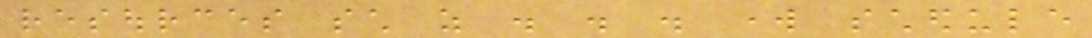resources such as . . . work schedule
